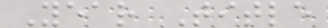Year Title
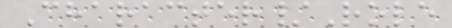Character/Role
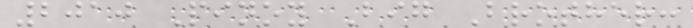2010 Pinoy Big Brother:
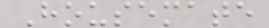Housemate
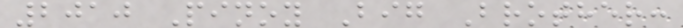2010 Pinoy Big Brother:
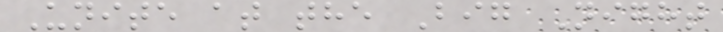Unite at the Big Night
